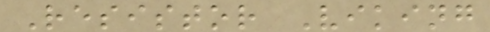Resistor Viking
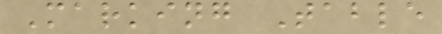Marking Table
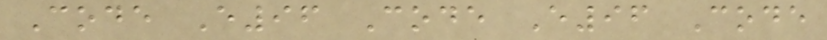Code E96 Code E96 Code
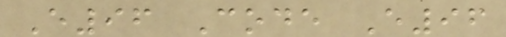E96 Code E96
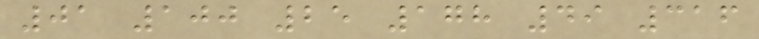01 100 25 178 49 316
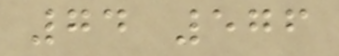74 576
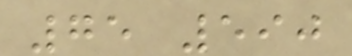75 590
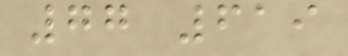77 619
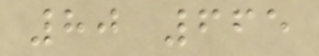80 665
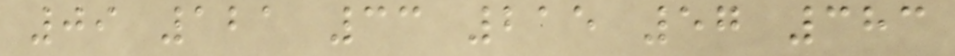09 121 33 215 57 383
